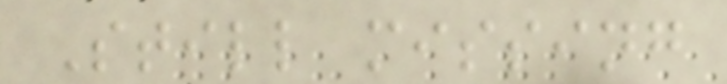Still missing
